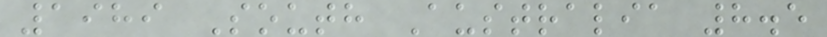1989 South Australia 8.5
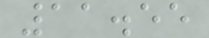11.55
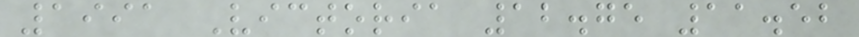1991 Victoria 12.75 11.52
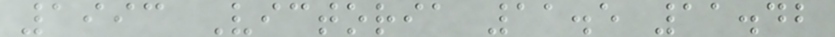1993 Victoria 11.5 11.42
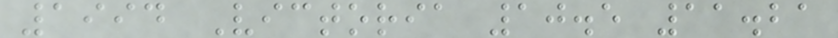1994 Victoria 10.5 11.21
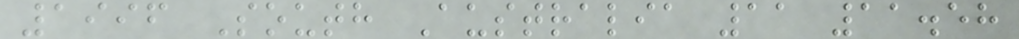1996 South Australia 11 11.58
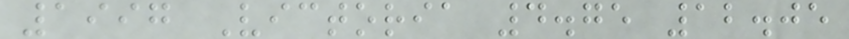1997 Victoria 4.75 12.05
